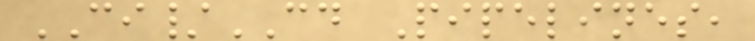CI/CD Pipelines,
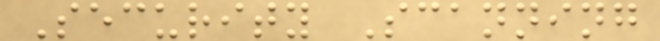Security Scanning
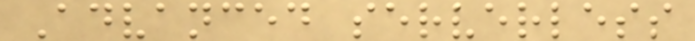Advanced serverless
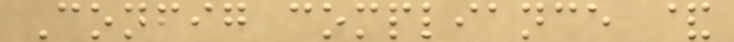Config compliance &
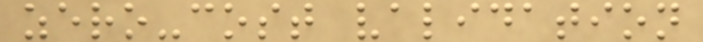zero-cost validation
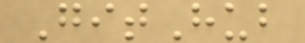GitHub
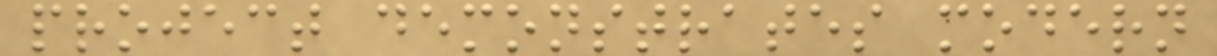project demonstrates modern
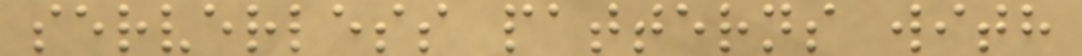serverless patterns with
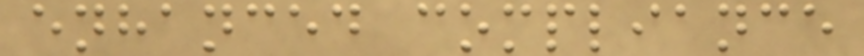enhanced compliance
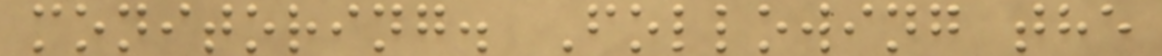monitoring. Following the
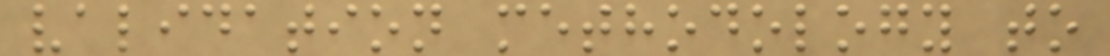validation methodology to
